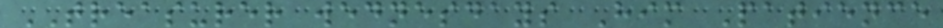TREASURER wednesdays Him Patience
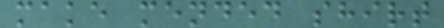make mended shirt
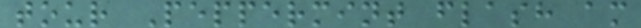tour Peppermint flash am
